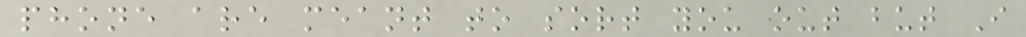phone are meant to sort you out but I
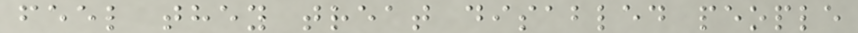feel they treat disabled people
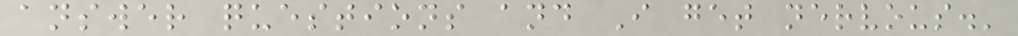answer questions and I get nervous.'
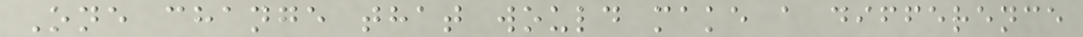One change that would make a difference
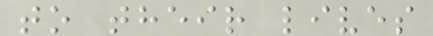to their lives
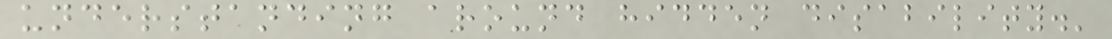understanding around hidden disability.'
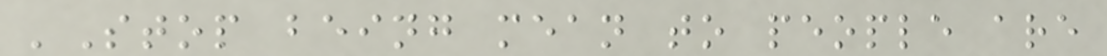'Stop being mean to people are
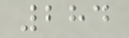284
